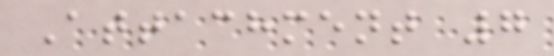Attachment 7
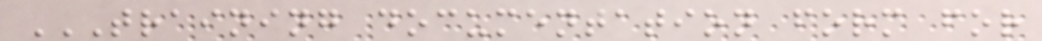TRAINING DOCUMENTATION FORM FOR
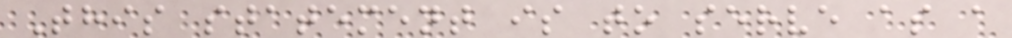This statement is to serve as a
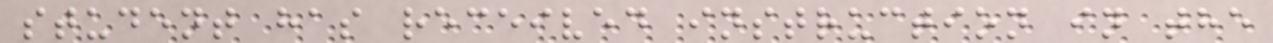student has received instruction in the
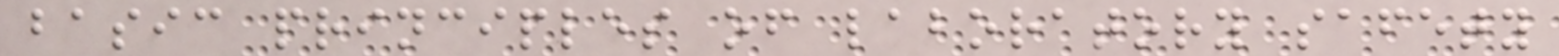basic principles of laboratory safety
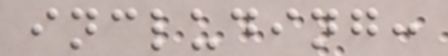including:
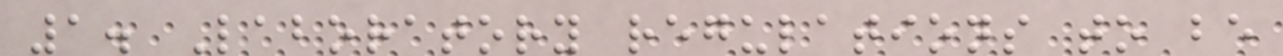1. Laboratory regulations to be
